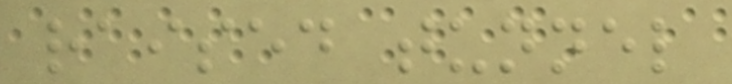raised tunnel
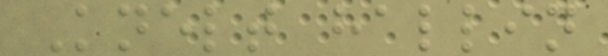Knelt hallin
